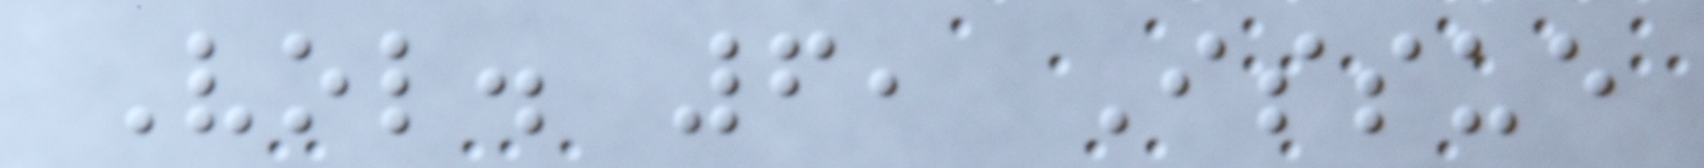Vol. 6, Issue
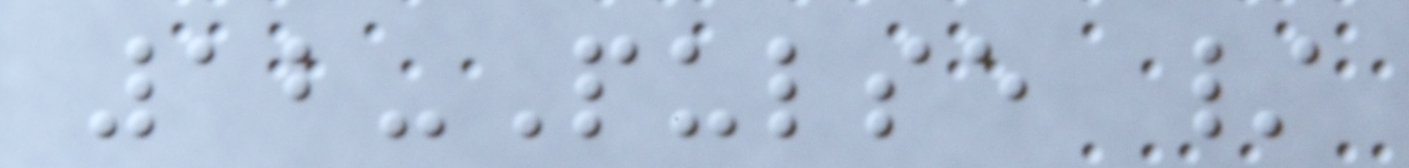12-Pulse /
